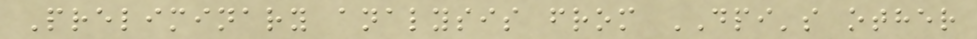Preliminary analysis from DPI's other
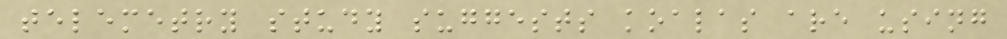telemetry study suggests koalas are using
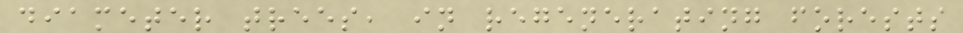diameter trees, in regenerating forests
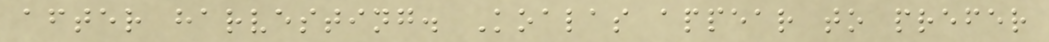after harvesting. Koalas appear to prefer
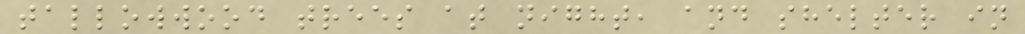tallowwood trees at night, and shelter in
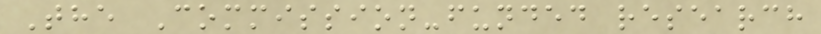The Commission-funded research
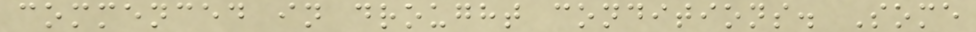commenced in drought conditions. Some
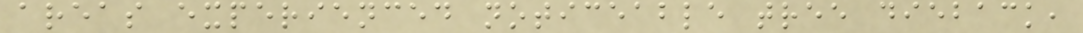areas experienced noticeable tree dieback,
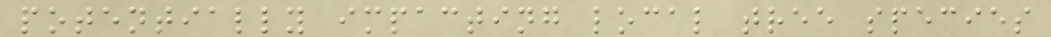potentially impacting local tree species
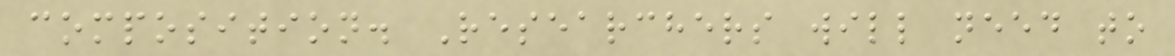composition. Researchers will need to
